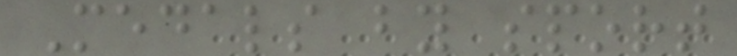Medals by sport
